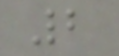2
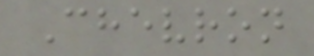Chevron
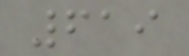619
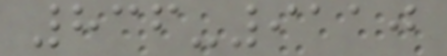836-9110
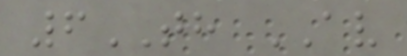6TH AV
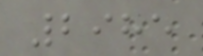2985
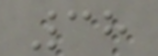38
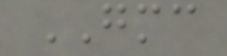GMC
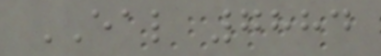EAL 7884
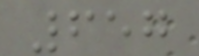657
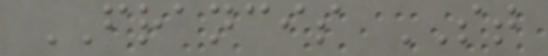FRANCIS ST
